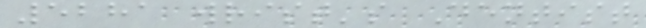5281 wrist's Dentist
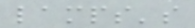lamps's
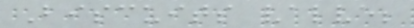Biscuits valve;
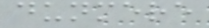dunmere
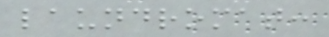laundromat:
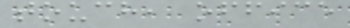touch, office
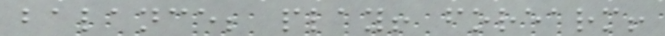balance; play! forearm!
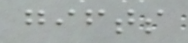gifts
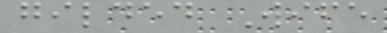gilded Wife
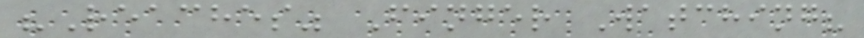"Reaches" Finger Watching?
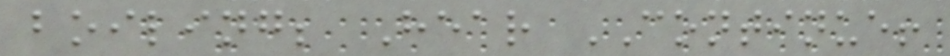boiling; Hear CONTINUE!
